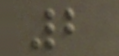2
